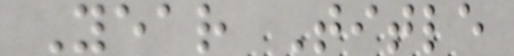Year Title
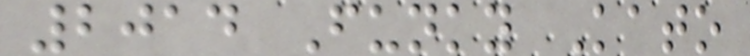2014 Funky Kato
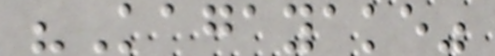"Kagayake"
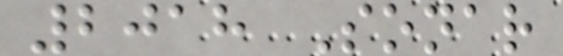2018 Sonar
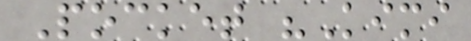Pocket "Kimi
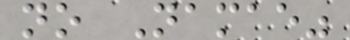no Namae"
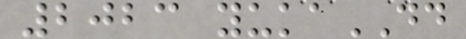2023 yukaDD
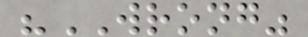"WRONG"
